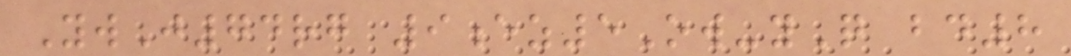YwJ74rg 9ez5Ow-yQ bd8
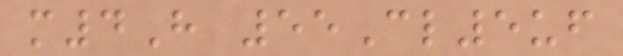m4H 55Cl5uf
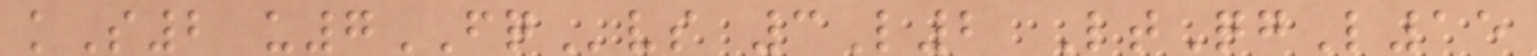kS2 u7FQvs 3L2 LtQgL15
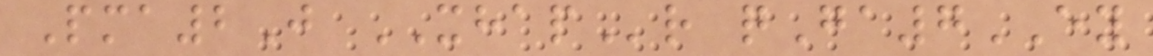Pma2J XHAPr qGa7EY
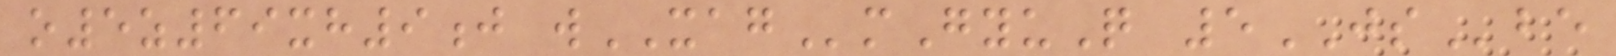o5z69xh9j wXAGmGyuQ 5JSbe
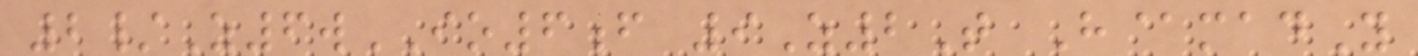2/Z6wIO6f 9Z2T H@madY
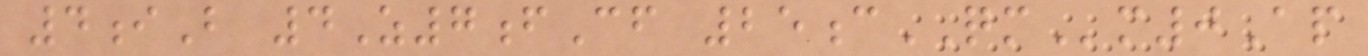4iB 4Z7fCf 25cQMm0Ap
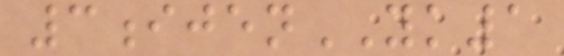3ijenYK1
